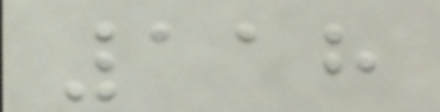118
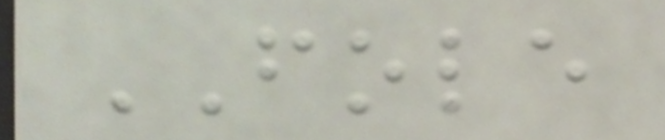FOLE
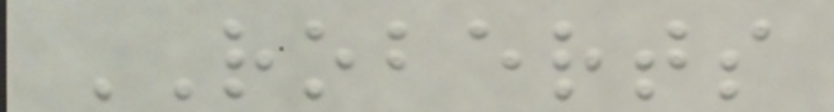ROBERTS
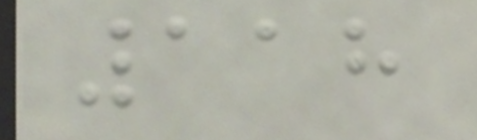118
